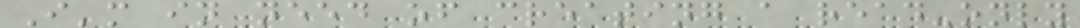I'm in need of creating a read-only
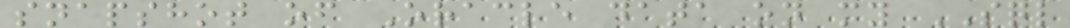snapshot of Oracle data on my SQL
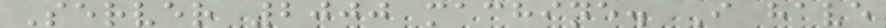Server 2000 machine. I have
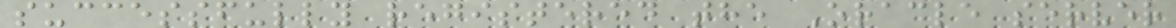successfully registered the Oracle server
